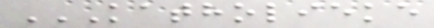KATHOLIEKE
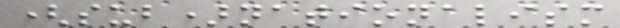(sub)nationalism
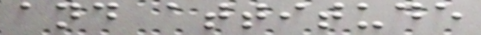and attitude
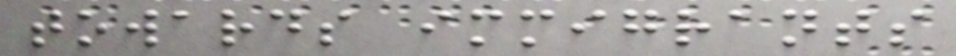towards immigrants
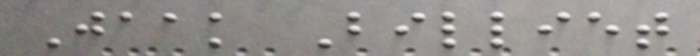Jaak Billiet
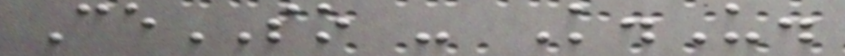CeSO - K.U.
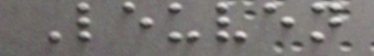Leuven
